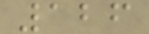126
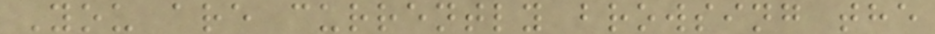You are currently browsing the
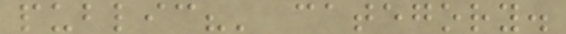public?' category.
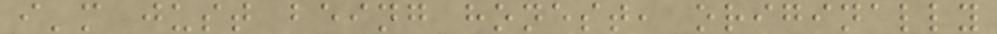i'm just being honest, originally
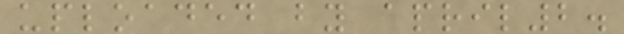uploaded by april2.
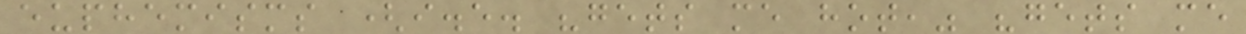euphemisms (i.e. "gets me hot," "gets me
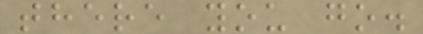there you go.
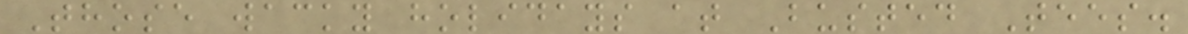Those wacky holidays at Busted Tees.
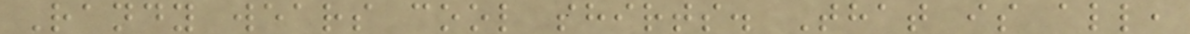Randy wears cool shirts. That is all,
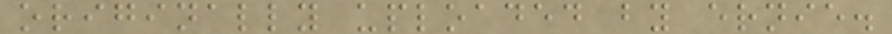originally uploaded by ernie.
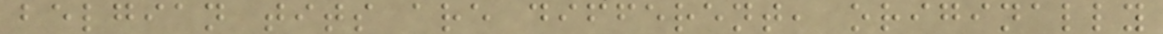belgian tits are different, originally
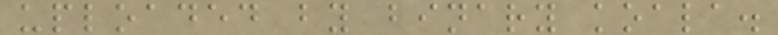uploaded by binary koala.
